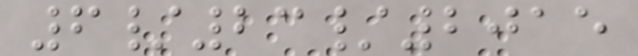6/23/2015
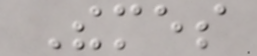Themes
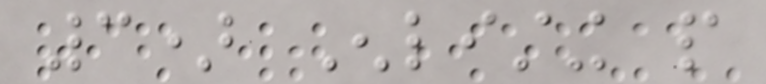3) Enlisting people
